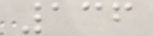136
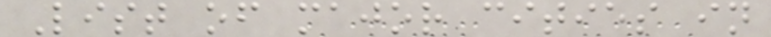List of major cities in
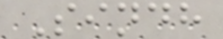Sindh
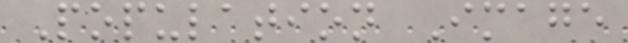Population Image
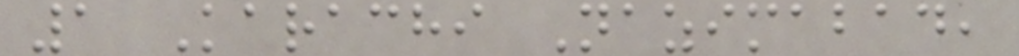1 Karachi Nazimabad,
